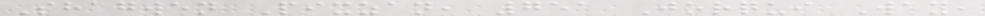Shagwen Pixzan, 751 Jorqui Way,
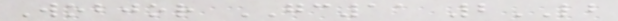Wobjor GC11 2LB
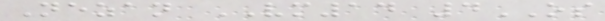Nezan VM14 4OS
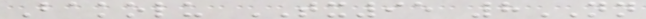Bakolu TX95 8NN
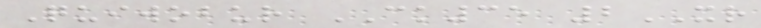Quiwobur CK35 2XR
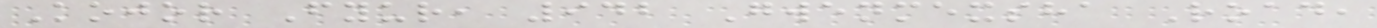Kojor Fyur, 942 Gwenmexsha Road,
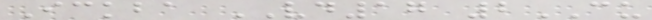Ickba VD17 2CU
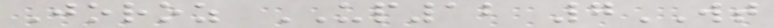Joroz UP12 7WT
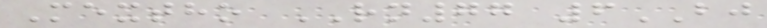Mextho RN77 6BJ
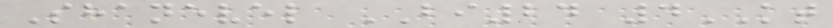Shanevel BI24 4KT
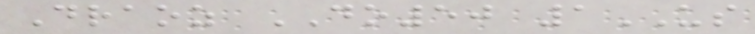Draoz DO50 1US
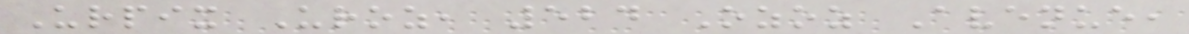Urpix Uroz, 524 Ozoz Avenue,
